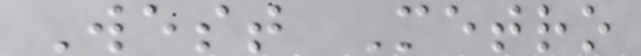West Metro
